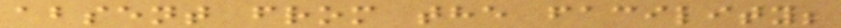absent from the facility;
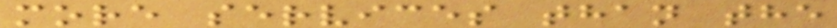more services than the
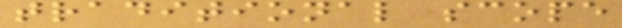traditional scope
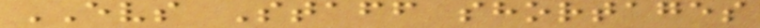EVS Staff shortages
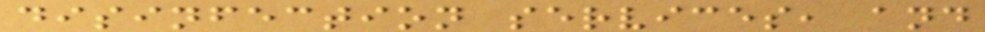disinfection services, and
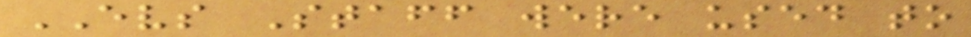EVS Staff were used to
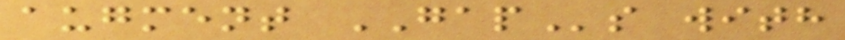augment GAPs with
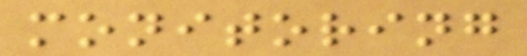monitoring
